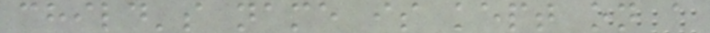child's name is kept on a
